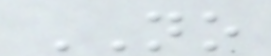NO
